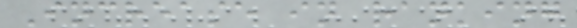Increase in ranking
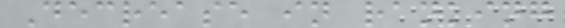Decrease in ranking
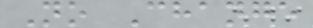No Change
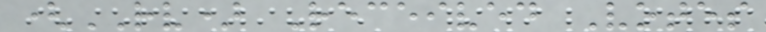(RV) Received Votes
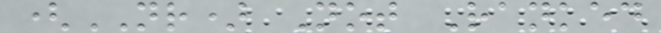(NR) Not Ranked
